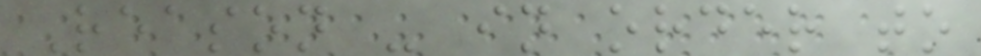Reason - in order to
